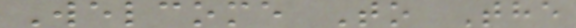Welcome To The
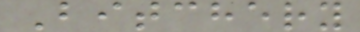Bitchery
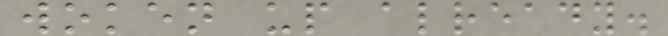woken up already.
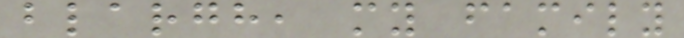blargh, my family
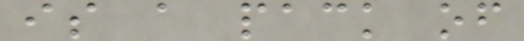is a pack of
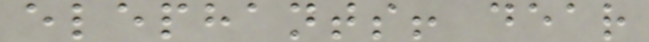elephants! dear
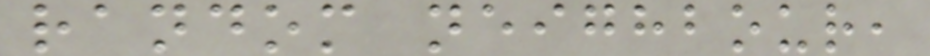random neighbour,
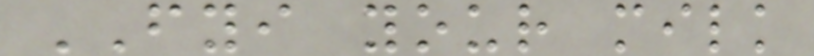FYI your milk
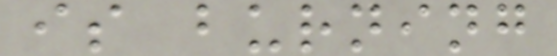is burning
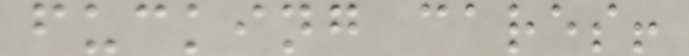fucking cares!
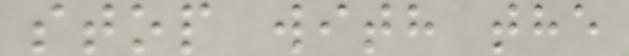stop with the
